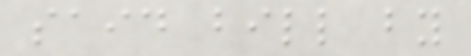said bill by
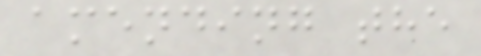amending the
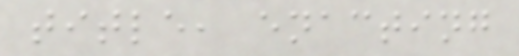title, enacting
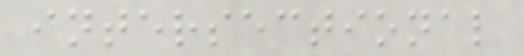intersectional
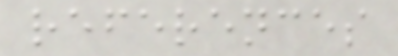references
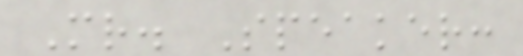Mr. Speaker:
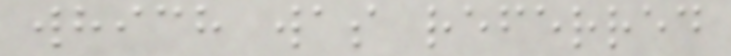which was referred
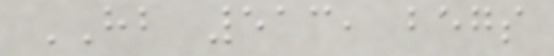HB 513, begs
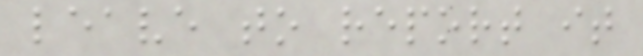leave to report it
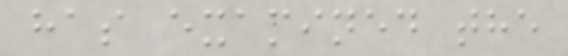has examined the
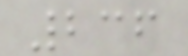236
